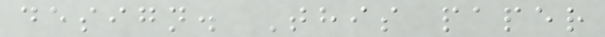design. This paper
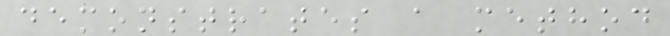demonstrates a method
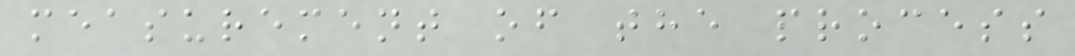measurement of the process
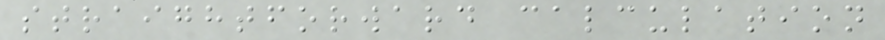straightforward calculation
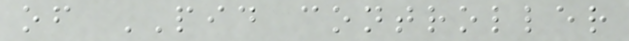of PID controller
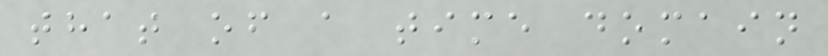that of a time domain
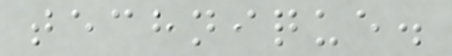technique.
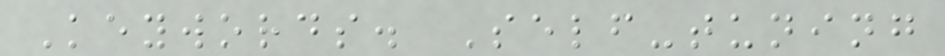Keywords. Self-tuning
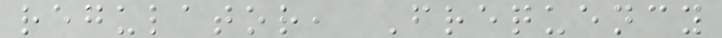regulator, Frequency
